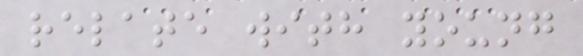relate with young
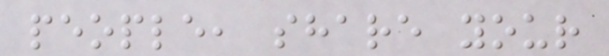people, share your
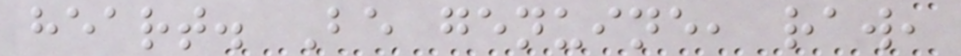heart. Be genuine, raw,
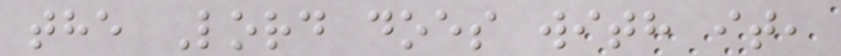the Lord does with it,
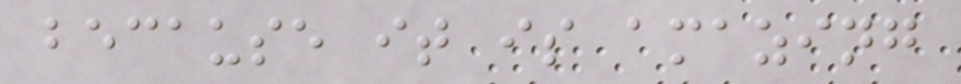because it is amazing
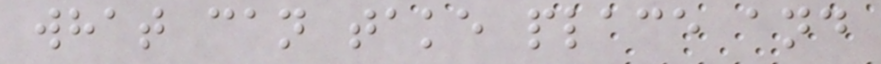what can take place and
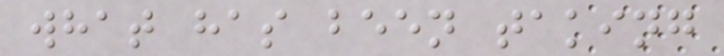what has been taking
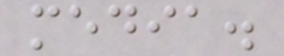media.
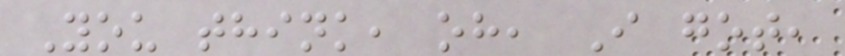You think, oh, I got,
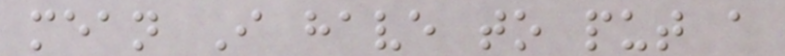mean I have to put a
